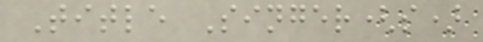Title Singer(s)
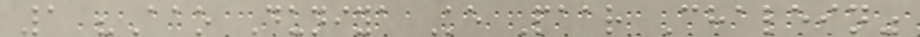1 "Aao Duniya Ke Paar Chalein"
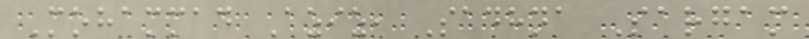Mohammad Aziz, Sadhna Sargam
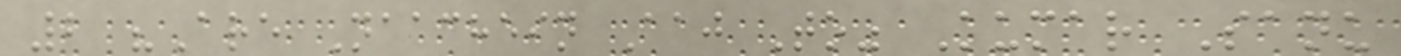2 "Are Naachein Aaj To" Kumar Sanu
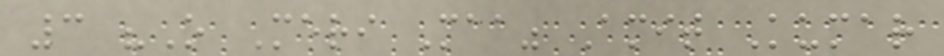3 "O Meri Maa" Amit Kumar
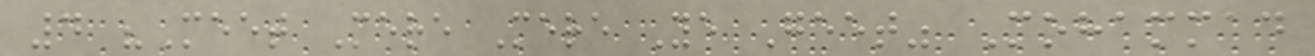4 "Meet Mere Mere Ye Geet" Mohammad
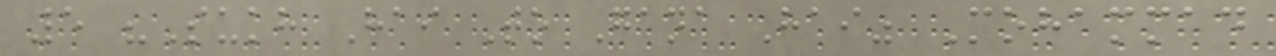5 "Sukh Hai To Gana Hai" Mohammad
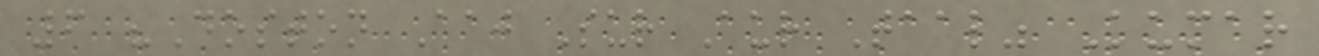6 "Doston Aaj Sur Aur Taal" Kumar
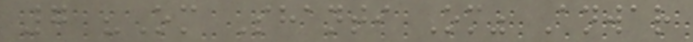7 "Om Shanti Om" Anwar
